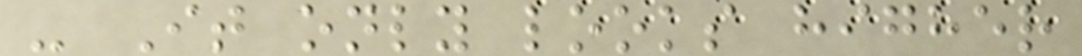- It only looks higher
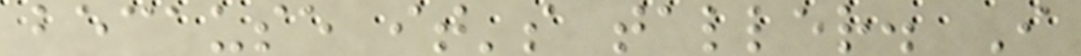because it's taller. I
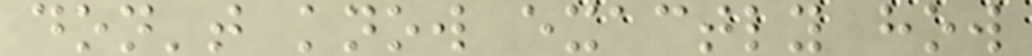don't know exactly how
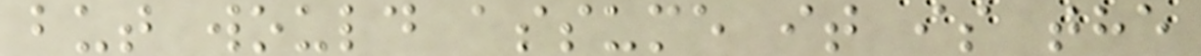but would assume it is the
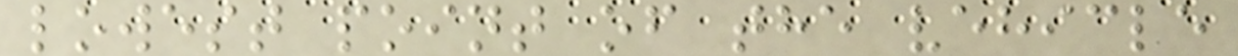lowest point of the vehicle
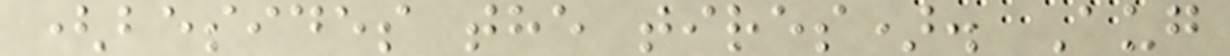(besides the tires). Aug
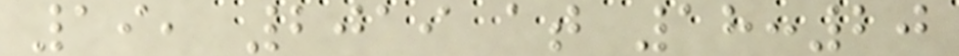19, 2019 at 18:20
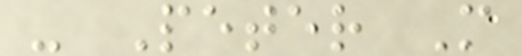- Peter M
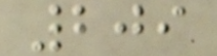209
